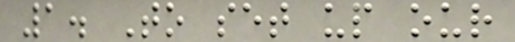1. To set up our
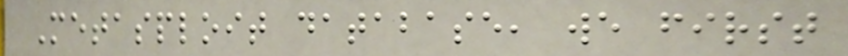Metasploit database, we first
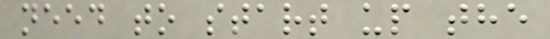need to start up the
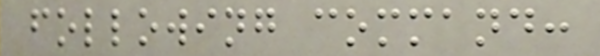following command:
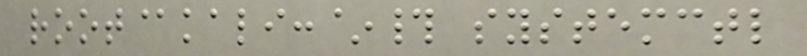root@kali:~# systemctl
